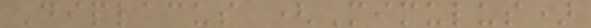Diplacus (Mimulus)
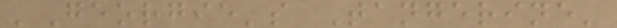'Georgie's Tangerine'
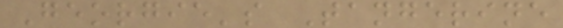Georgie's Tangerine
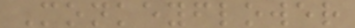Monkeyflower
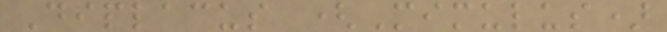Diplacus (Mimulus)
